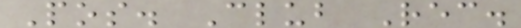Pos. Club Rec.
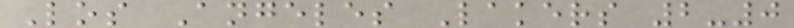Los Angeles Lakers 2-0
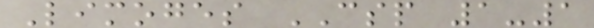Limoges CSP 1-1
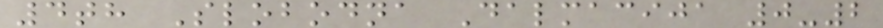4th Slobodna Dalmacija 0-2
